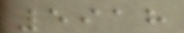5918
